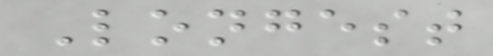Longest
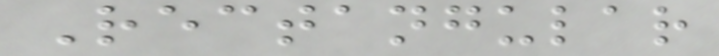Rectangular
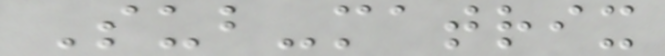Sub-matrix
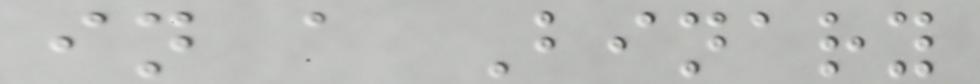in a Binary
